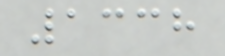1338
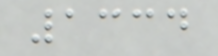1334
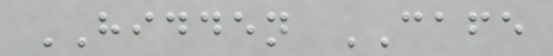HIDDEN CAFE
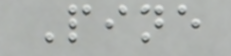Pine
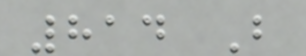814 B
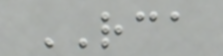RCA
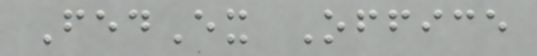FedEx Office
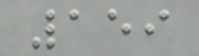159
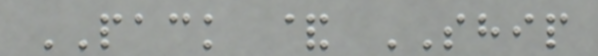PACK & SHIP
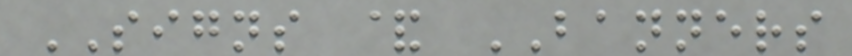SIGNS & BANNERS
